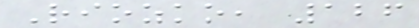Riozko, 126
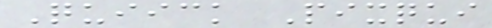Quiick Pixqui
